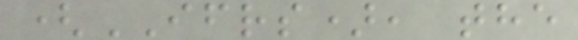(IFRS), the
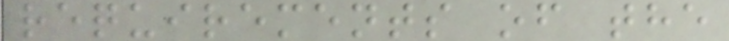requirements of the
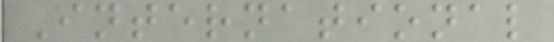International
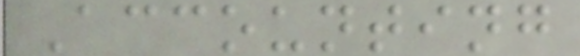Accounting
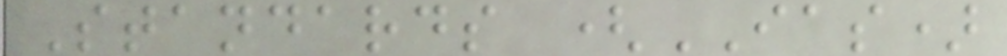Standards (IAS)
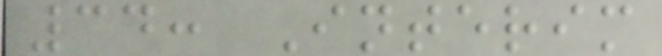34: Interim
